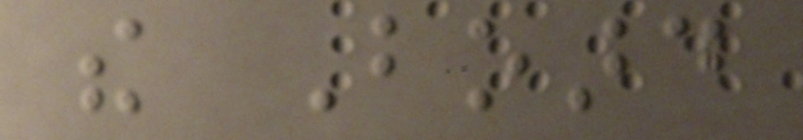the Board
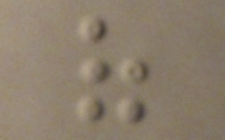of
